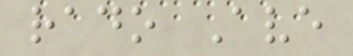rado Ave
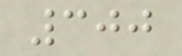300
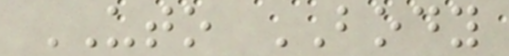UTO BODY
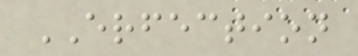ERFECTION
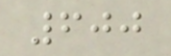600
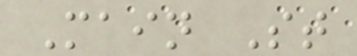Main St
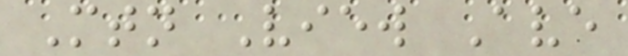Mtn View Ave
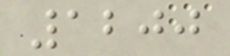1200
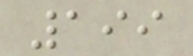199
